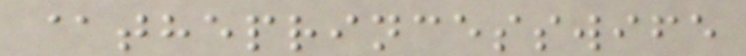@theprincesswife
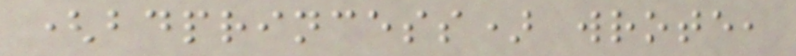(bdprincess) wrote,
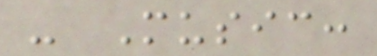- Music:
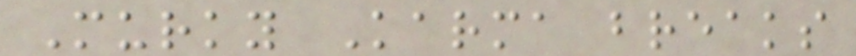Murky Karma breaks
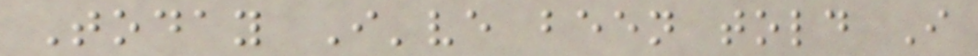Today I've been told I
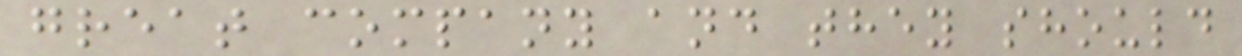great company and they should
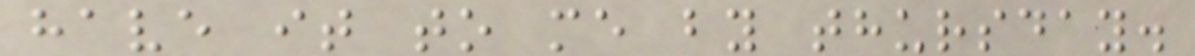have it to me by thursday.
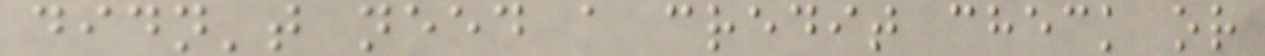didn't need a credit check or
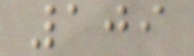109
